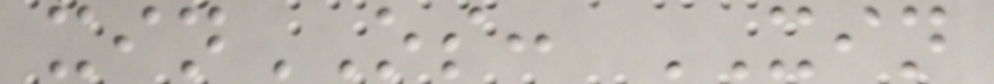xinOS: XIN
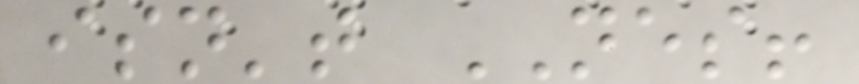isn't NES!
